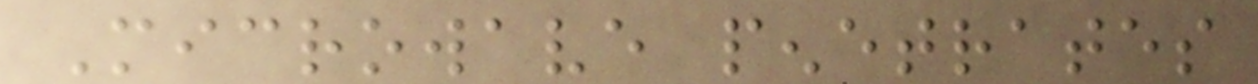Microwave penetrates
